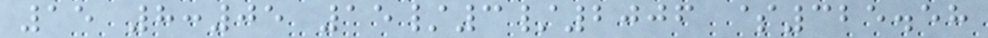15 8:05 15/3/2006 $325.58
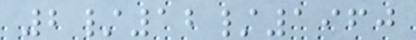2/12/1960
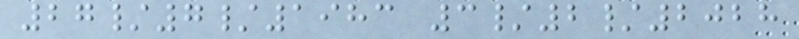27/7/1983 3/2/2028
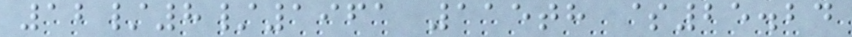12/8/1961 115th $25.24
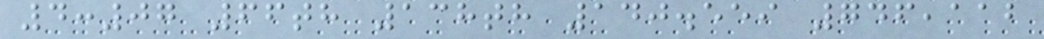4:07 66th 138th 140.559 746,112
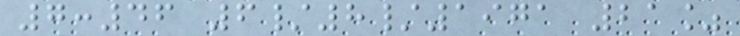7:46 6/8/1971 21%
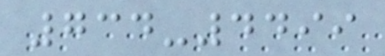734-4499
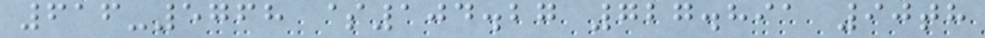616-5768 $104.27 727.891 90th
